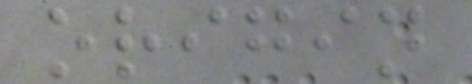origin
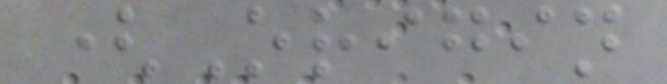(Origin
